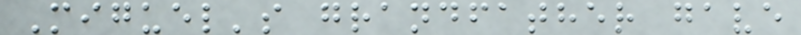Miguel's grandfather gave
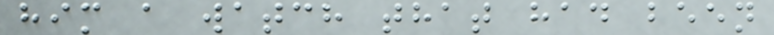him a watch that had been
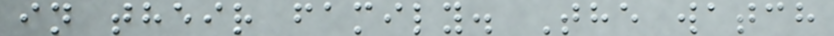in their family. The watch
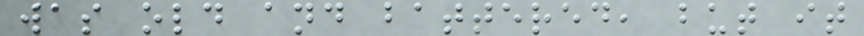was old and battered, but it
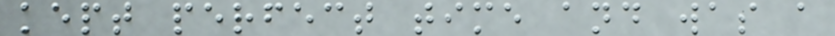kept perfect time and was a
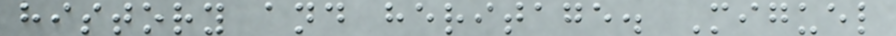history and heritage. Miguel
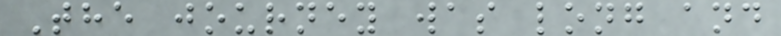The journey was long and
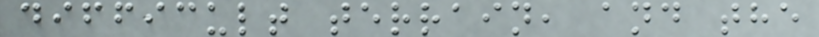difficult terrain, and the
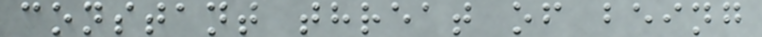constant threat of being
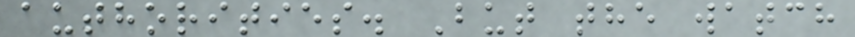authorities. But the watch
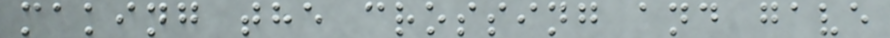making the crossing and gave
